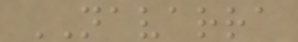NAVARRA
